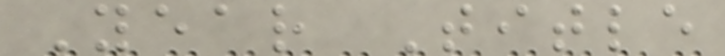Year Title
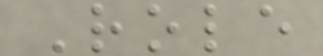Role
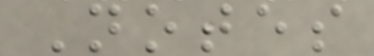Notes
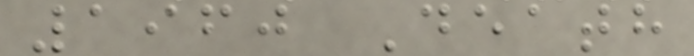1960 Death
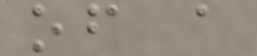of a
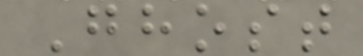Ghost
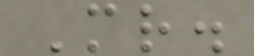Mr.
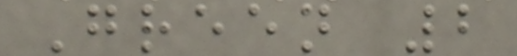Green 2
